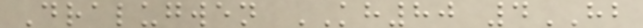Dralugwen KH80 4HB
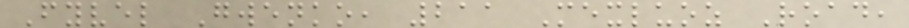Fyvel Gwenko, 211 Mexluoz Road,
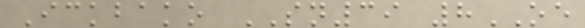Ickbako SN39 8OE
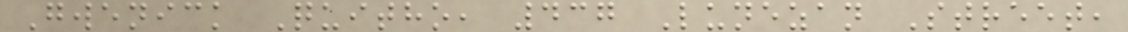Gwenick Quitho, 437 Lunezan Street,
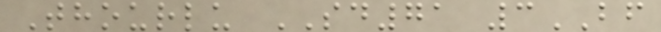Thourlu SD71 3BF
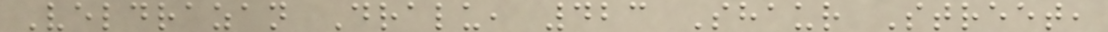Veldrazan Dralu, 423 Shaur Street,
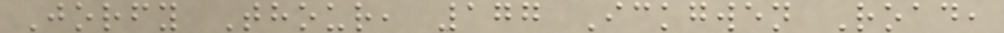Jorfy Thour, 177 Ickgwen Road,
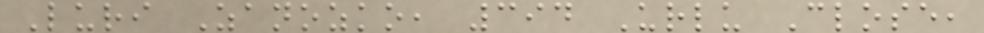Luri Zanozko, 394 Urlu Close,
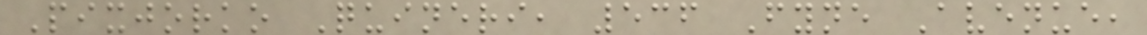Pixjorko Quineri, 536 Fyne Avenue,
